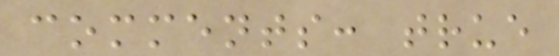comments: true
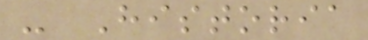- Historia
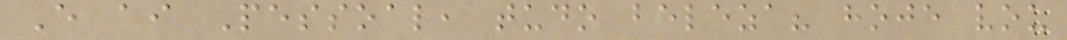E ai Pessoal, tudo beleza? hoje vou
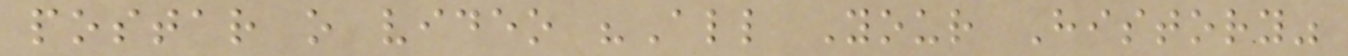postar o video "All Your History"
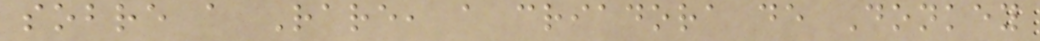sobre a Rare, a criadora de Donkey
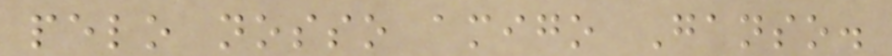pelo nosso amigo Ganso.
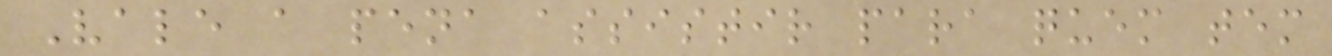Vale a pena assistir para quem tem
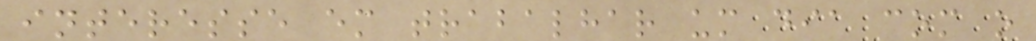interesse em trabalhar um dia com o
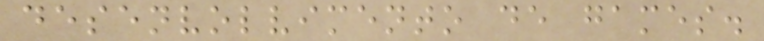desenvolvimento de games.
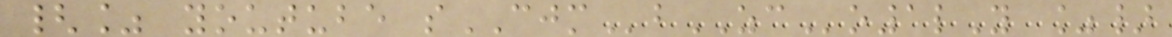{% youtube sCJMbZCo1lY %}
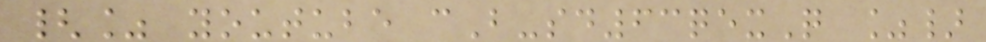{% youtube cB-sd63qexQ %}
